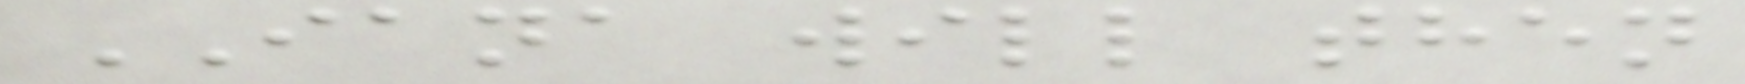IANA will then
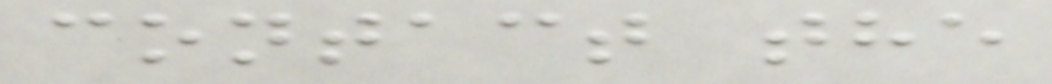contact the
